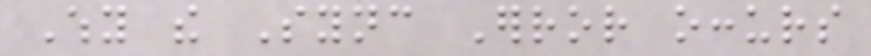Why the Sync Error occurs
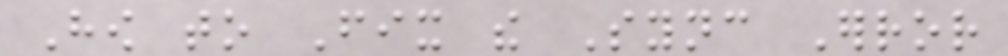How to Fix the Sync Error
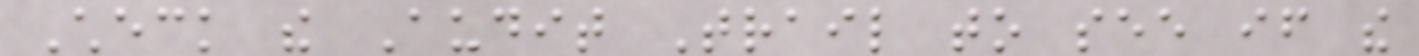Check the Audit Trail to see if the
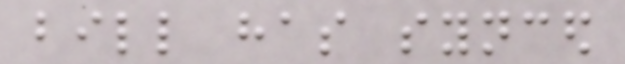bill has synced
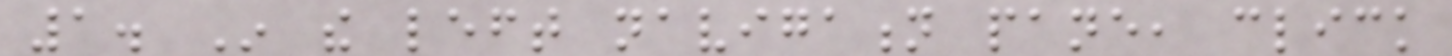1. In the left navigation pane, click
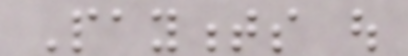Payments out
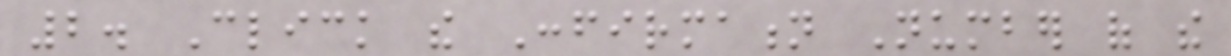2. Click the Confirmation Number of the
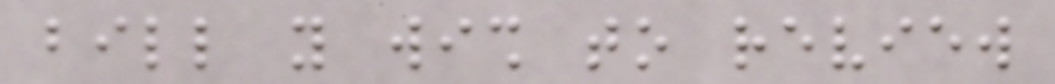bill you wish to review
